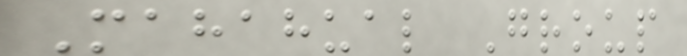Mahahual Group
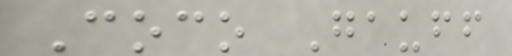Coco Gauff
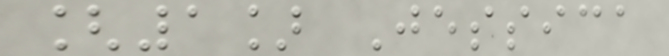[1] Jessica
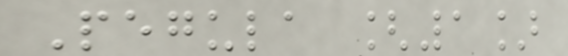Pegula [1]
